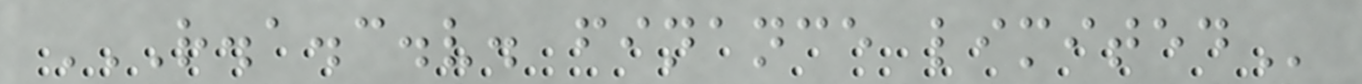R.A.C.V. FINANCE LIMITED
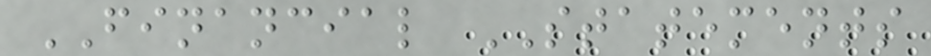FINANCIAL STATEMENTS
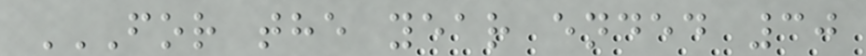FOR THE YEAR ENDED 30
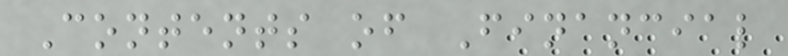Contents of Financial
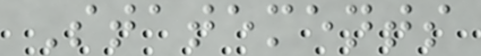Statements
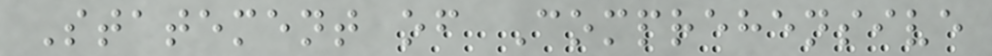Statement of Comprehensive
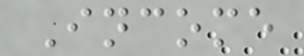Income
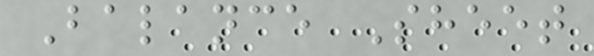Balance Sheet
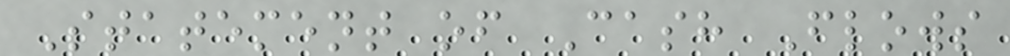Statement of Cash Flows
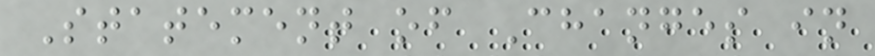Statement of Changes in
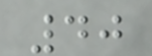40
